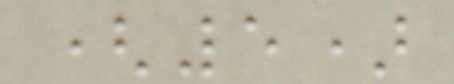(5)
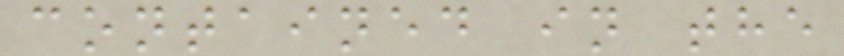contained in the
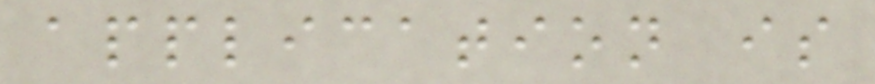application is
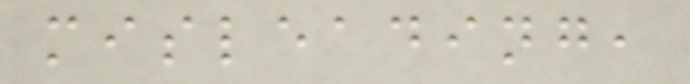misleading,
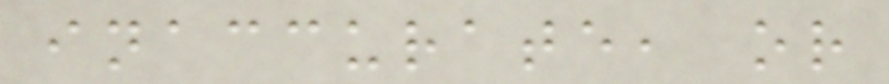inaccurate, or
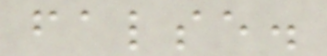false.
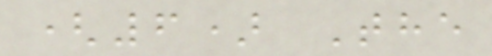(6) The
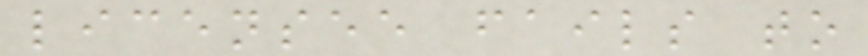licensee fails to
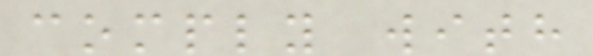comply with
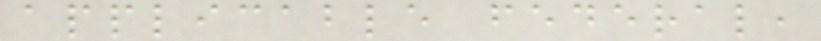applicable federal,
